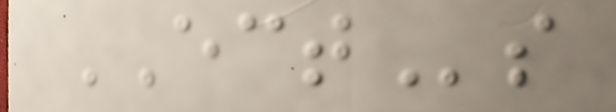ECTs
